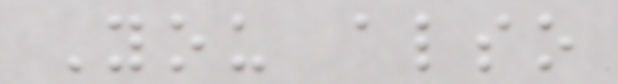You also
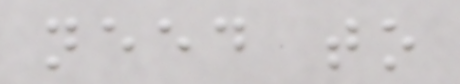need to
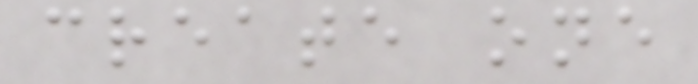create one
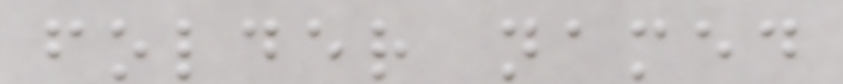folder named
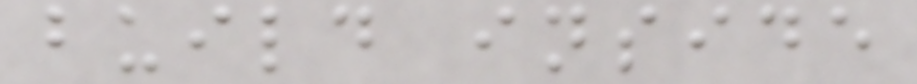build inside
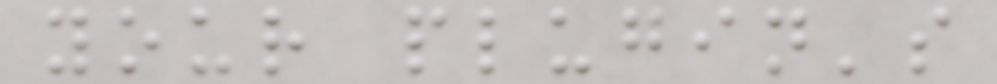your plugin's
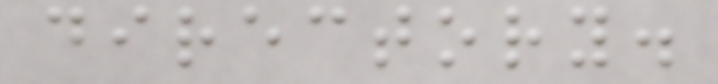directory.
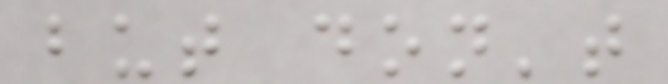but don't
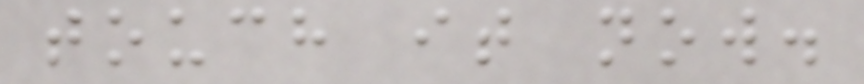touch it now.
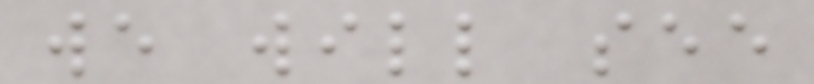we will see
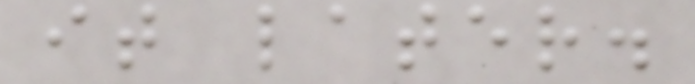it later.
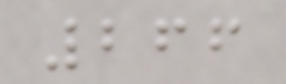266
